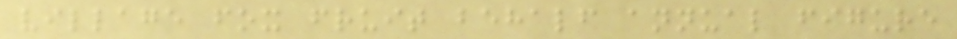village fox fruit behalf annual figure
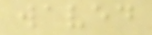waved
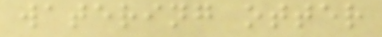watering otter
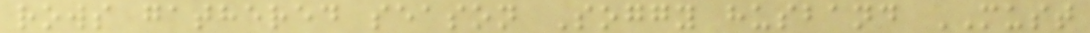rows gathered season Soggy husband MUST
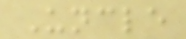Uncle
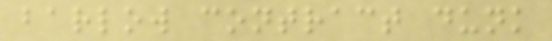barlow contract dunk
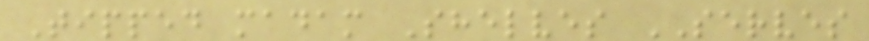Tipped madam Shelves SERVES
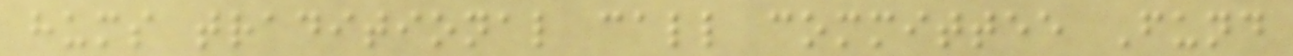hums traditional call committee Fund
